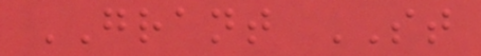GRANT ST
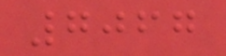7067
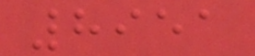8951
